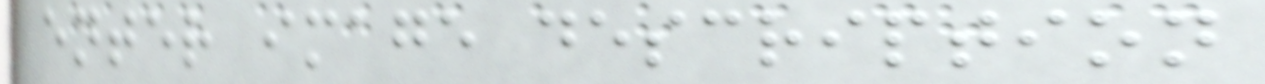enter image description
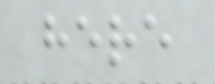here
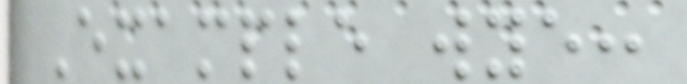Example wye:
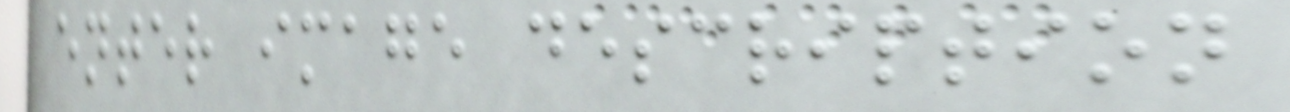enter image description
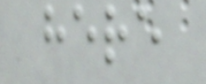here
